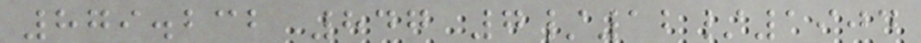879.232 847 7/12/1904
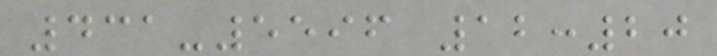431-5596 12:20
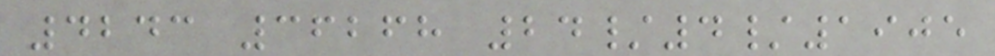4243 36268 24/4/1905
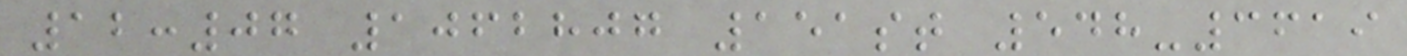12:07 1062807 151st 548-3619
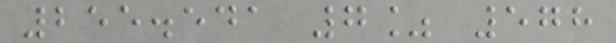255.541 7% 578
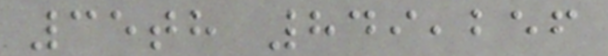35th 849,256
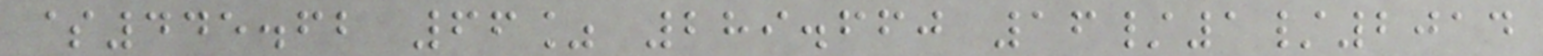$445.62 66% 289.660 16/1/2014
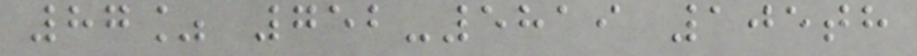87% 752-5819 105th
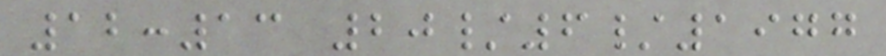12:13 20/6/1977
